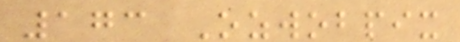173 Ozwobpix
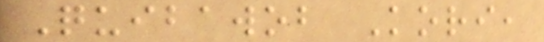Quibawob Kori,
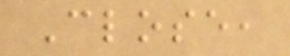Close,
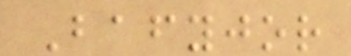Bafyjor
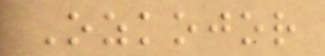Ozkojor
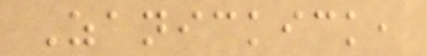Zanickick,
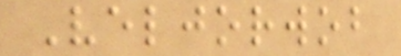Veljorwob
